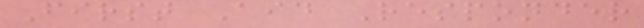First Aid Responder
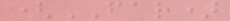(FAR)
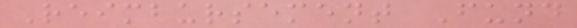Reimbursement Fund
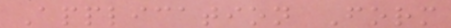Application Form
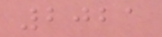2021
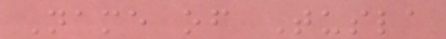Name of Tusla
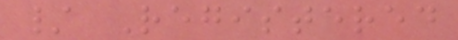/ Registered
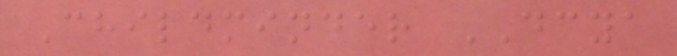Childminder DCYA
